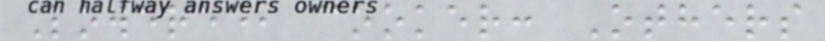Lowered, cooker: Others
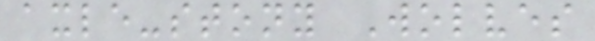axle-stony Wolves
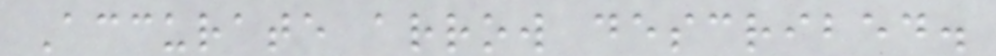Accurate arrow described.
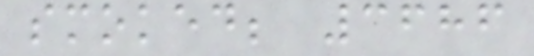smoked; 3686
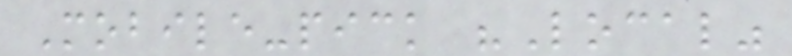Mobile-pick "Local"
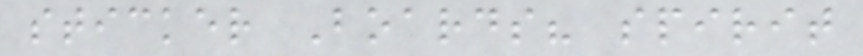sticker Boards? spirit
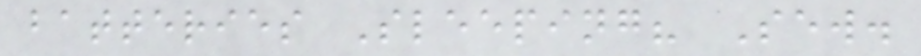batteries Sleeping? Sew.
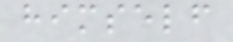himself
